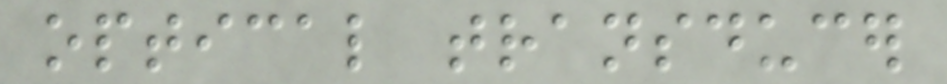optical transducer
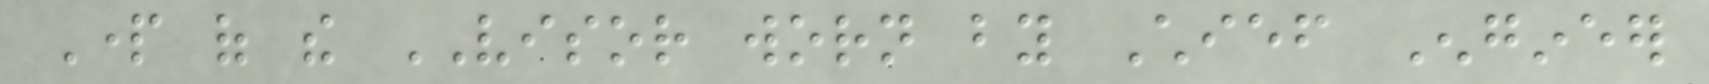Part of the VISOR worn by Chief Engineer
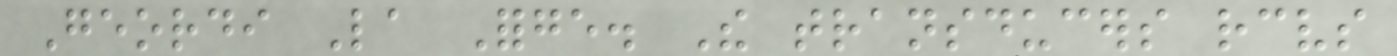Geordi La Forge. The transducers receives
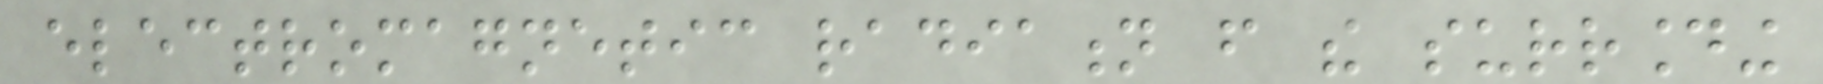electromagnetic radiation from the surrounding
